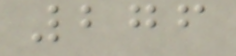276
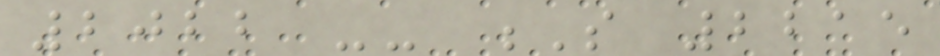2022 -- S 2215
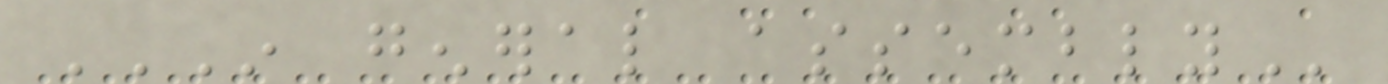IN GENERAL ASSEMBLY
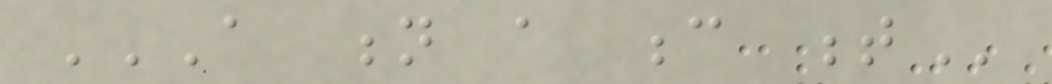A N A C T
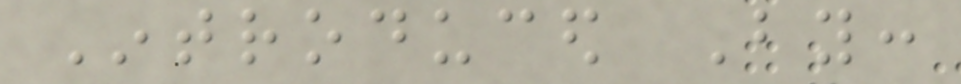Introduced By:
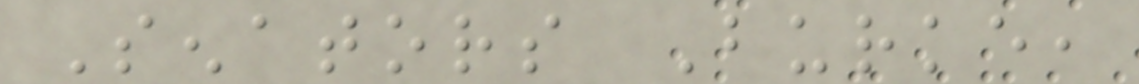Senators Burke,
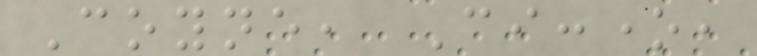Coyne, Ciccone,
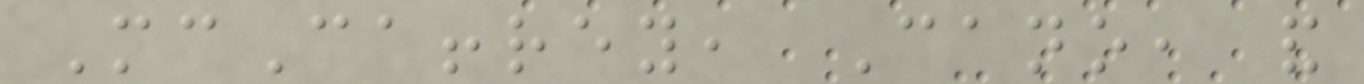McCaffrey, Cano, and
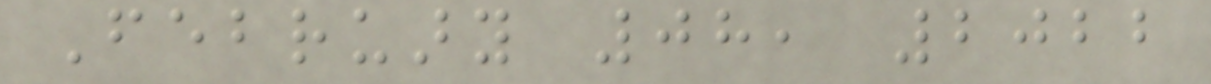February 08, 2022
